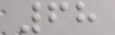68
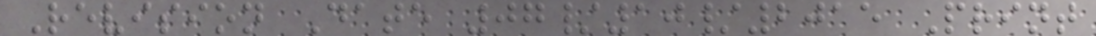Revision Date 07/10/2015 Print
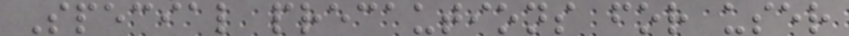Special precautions for user
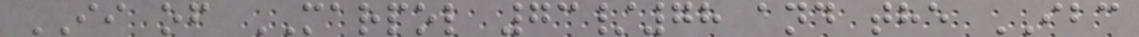II of MARPOL 73/78 and the IBC
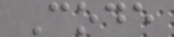Code
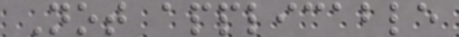Not applicable
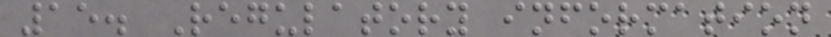15. Regulatory information
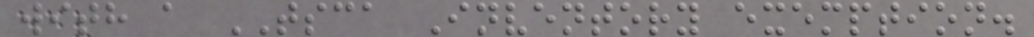with a TSCA Inventory exemption.
